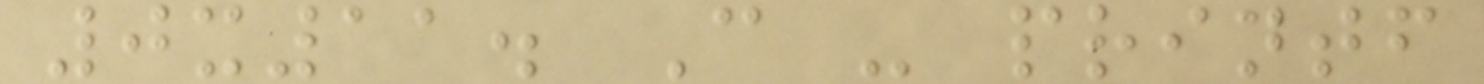0x11. C - printf
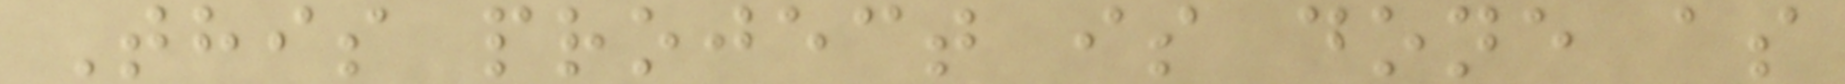This project is done as
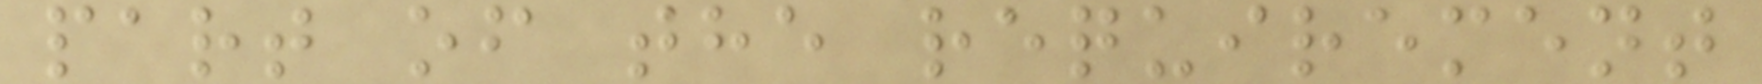part of the requirement
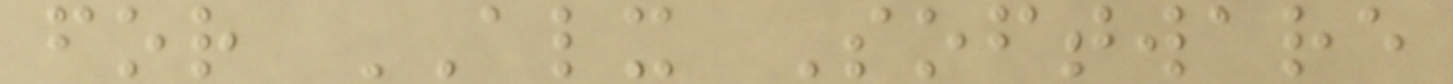for ALX Software
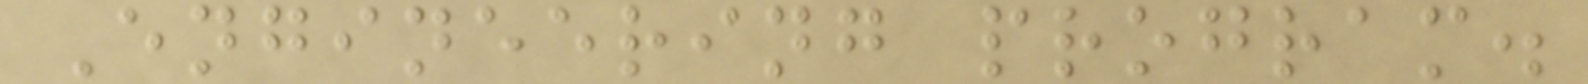Engineering program.
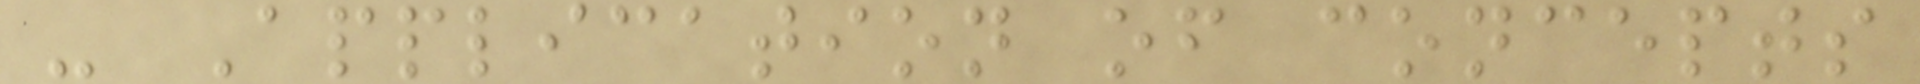- Application of concepts
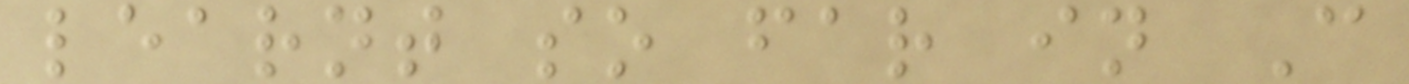learnt so far in C
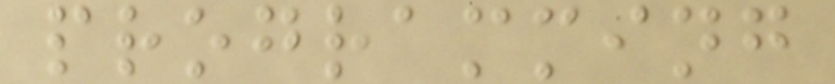programming
